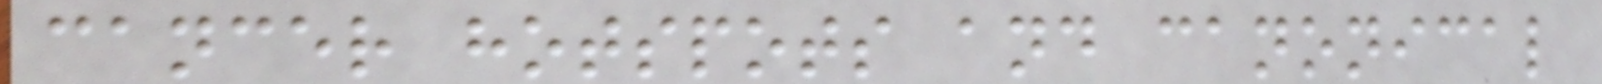cancer hotspots and canonical
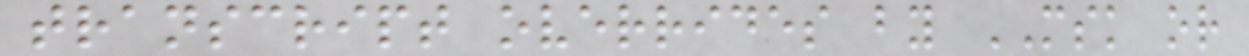transcript overrides by MSK or
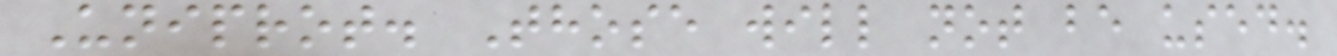Uniprot. Those will not be used.
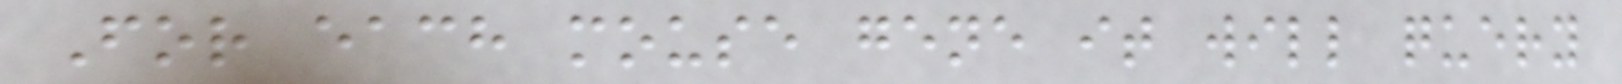For each mouse gene it will query
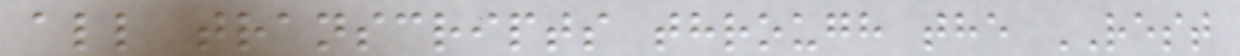all transcripts through the REST
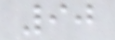90
